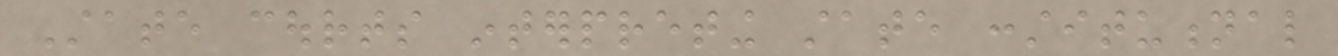State courts interpreting state constitutional
